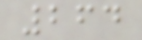264
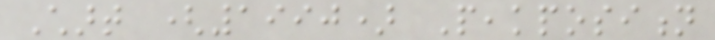Chart (1990) Peakposition
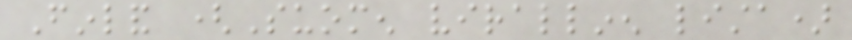Finland (Suomen virallinen lista)
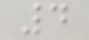4
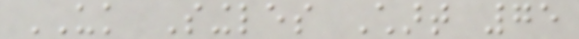UK Singles Chart 75
